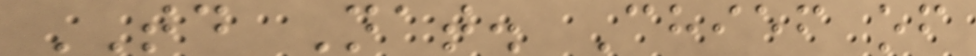TD Nat. Chief of
